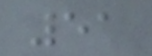51
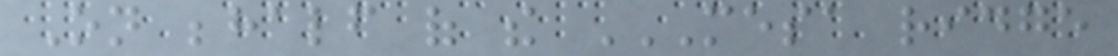On behalf of the MESA RIDGE
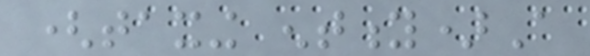(taxing entity)A
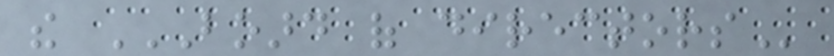the BOARD OF DIRECTORS
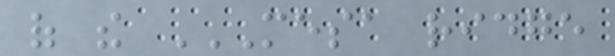of the MESA RIDGE
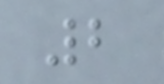2
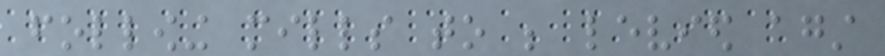following mills to be levied against
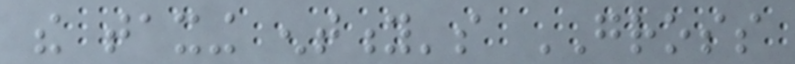the taxing entity's GROSS
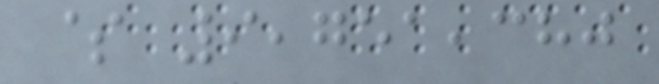$ 9,751,380
